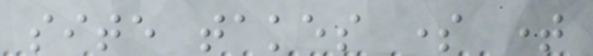site takes some time
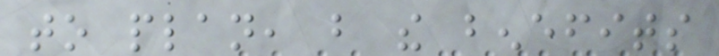to plan, but the benefits
